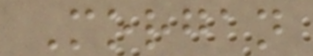Morgan
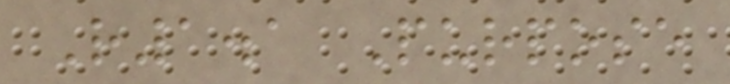R1.1 Purpose
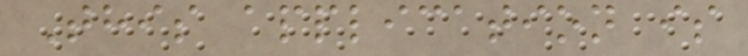This application is
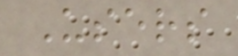Users
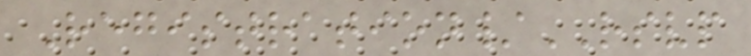Registration/RSVP
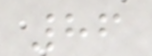86
